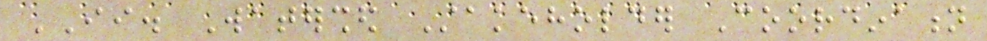II. Watershed Stakeholder Coordination
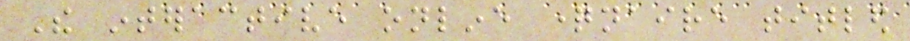The interactive online questionnaire titled
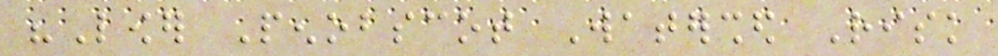"Lower Penobscot Watershed Risk
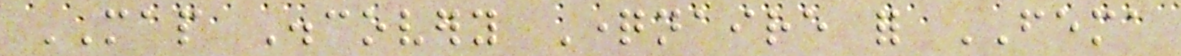MAP Discovery Questionnaire for FEMA
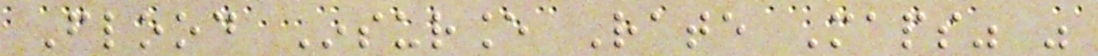Flood Insurance Rate Maps" was
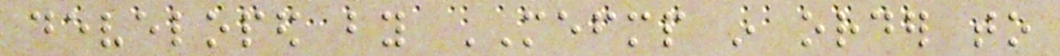developed by MEFMP in order to
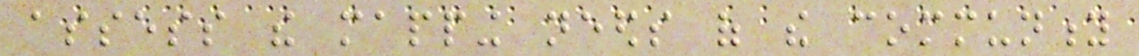assess the mapping needs of the community
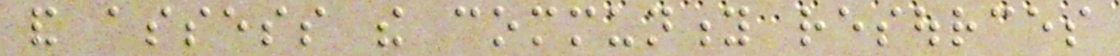and assess the community resources
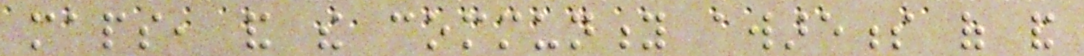maps, and the community awareness of and
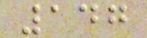147
